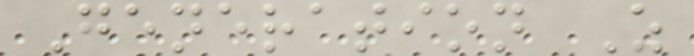Generation Z
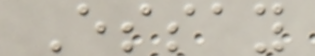Essay
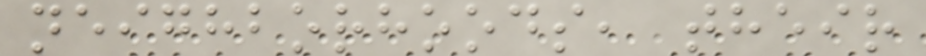neighborhoods, their
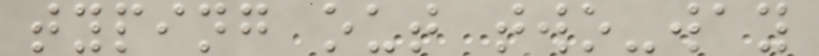typing out two-way
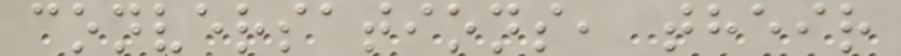conversations, their
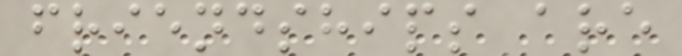friendships are
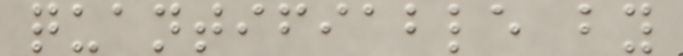quantifiable by
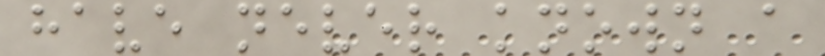have never known a
